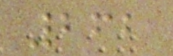262
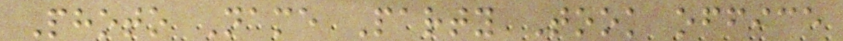Photo Name Party Took office
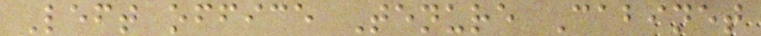Left office Tenure Cabinet
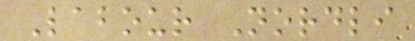Labour Nordli
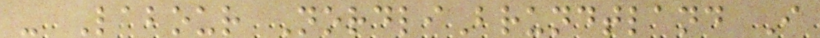- Labour NordliBrundtland I
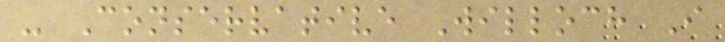- Conservative Willoch I
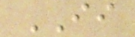II
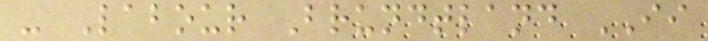- Labour Brundtland II
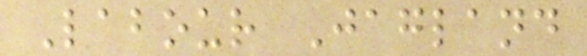Labour Jagland
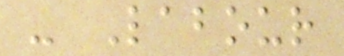- Labour
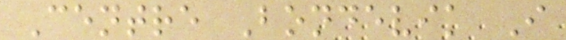Centre Bondevik I
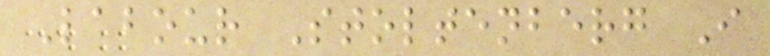Labour Stoltenberg I
